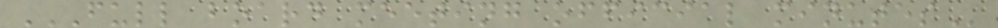FULL BOARD MEETING OFFICIAL MINUTES
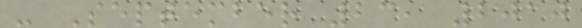- September 23, 2010
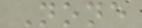None
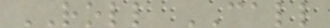ROLL CALL
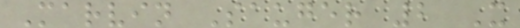Marvin Sauger 2 X
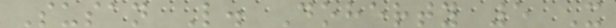Susan L. Doherty 5 X
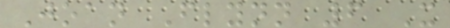Joan Flynn 6 X
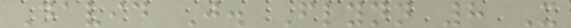David J. Flynn 8 X
